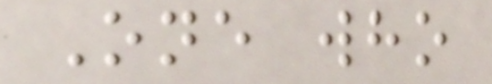One who
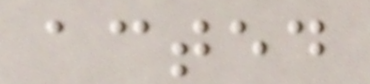acted
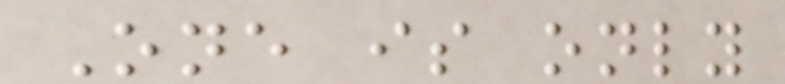One is only
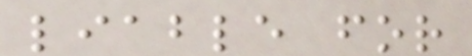liable for
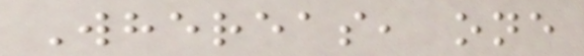Whereas, one
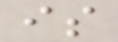is
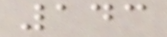143
